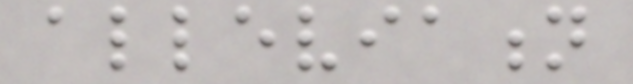alleviation
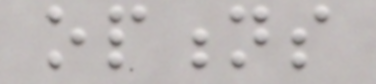options
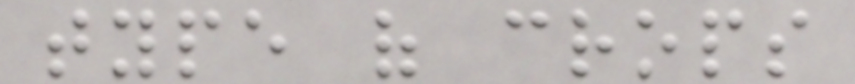type of crops
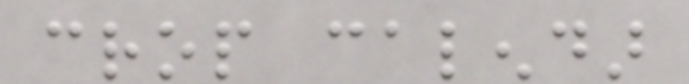crop calendar
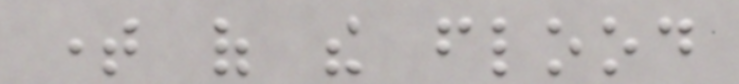time of the flood
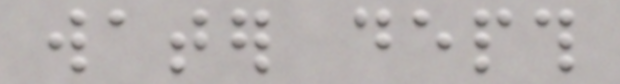water depth
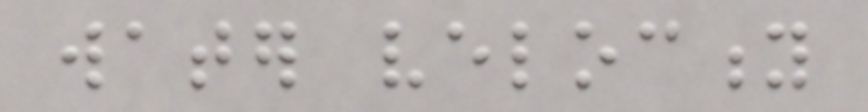water velocity
